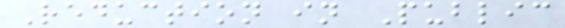Reduction in Public
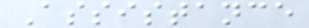Assistance
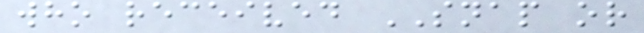who received SNAP or
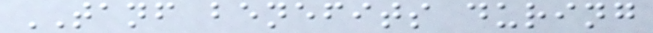TANF benefits during
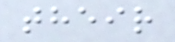their
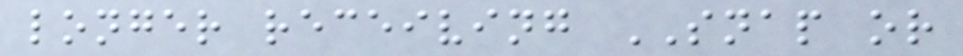longer receiving SNAP or
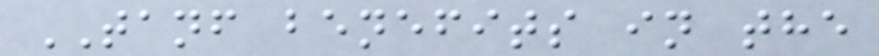TANF benefits in the
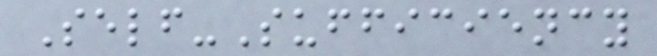Self-Sufficiency
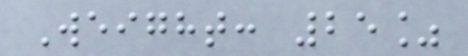Weight: 25%
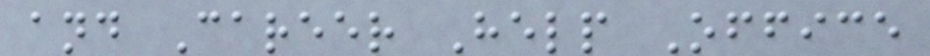and Career Help Office
